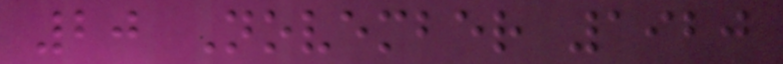20 November 1920
